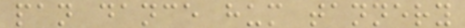pan dance hum tannery
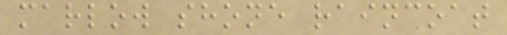marlow shone raincoat
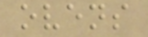ovens
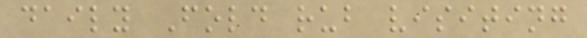daily Fold rub visiting
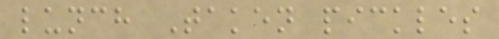lunch Taken pickles
